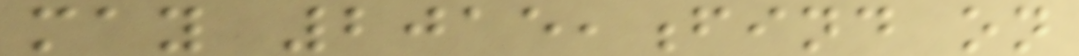may 2015,find on
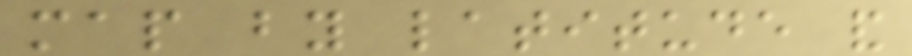map by latitude and
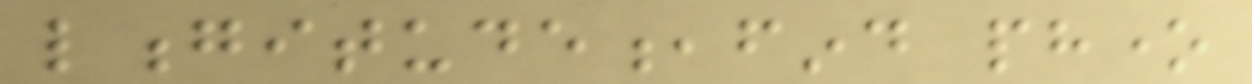longitude,find phone
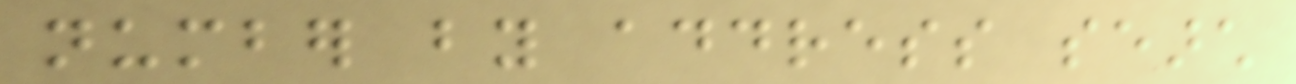number by address search
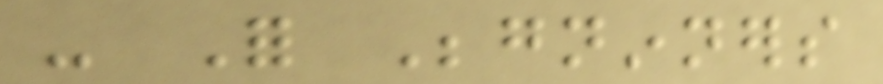- For Begninners
